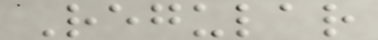Regular
